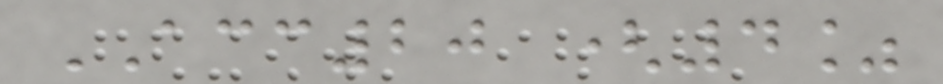ACC20 (4%
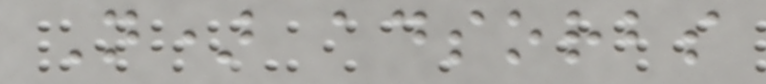N) adsorbs
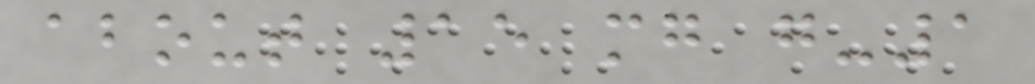about 15 mg g-1
